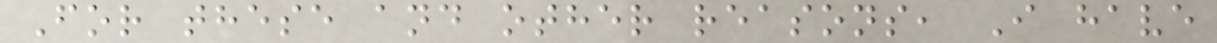For these and other reasons, I have
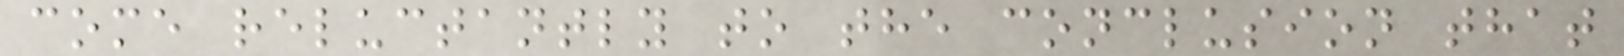come reluctantly to the conclusion that
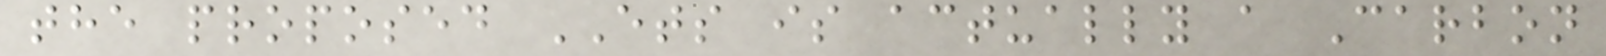the proposed ETS is actually a Carbon
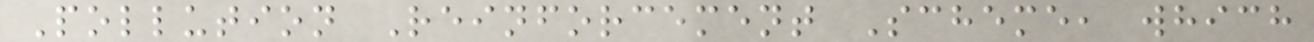Pollution Reinforcement Scheme, which
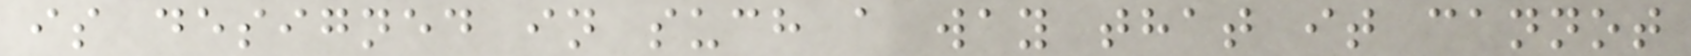is designed in such a way that it cannot
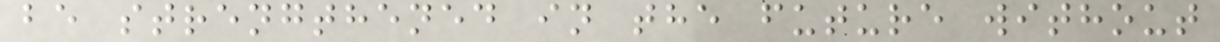be strengthened in the future without
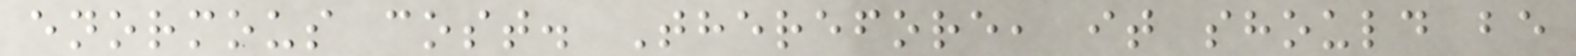enormous cost. Therefore, it should be
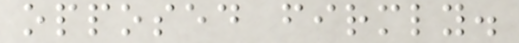opposed firmly.
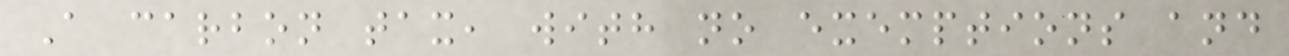A carbon tax, with no exemptions and
